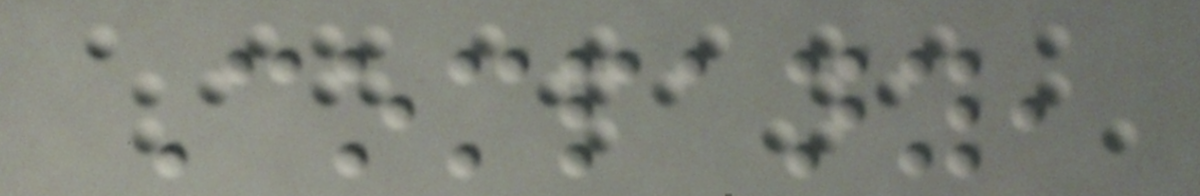Company,
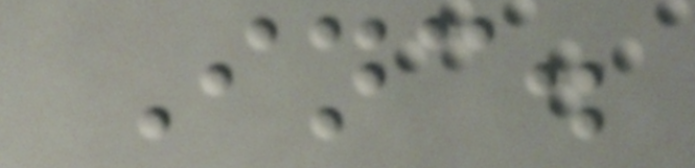Inc.
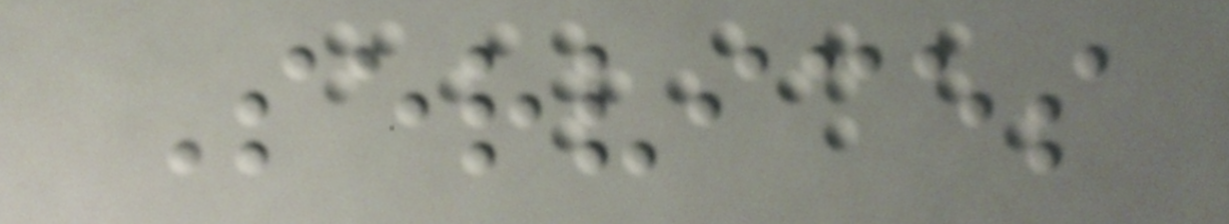Services
